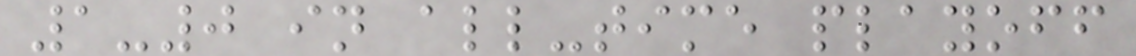1-0 in all-time playoff
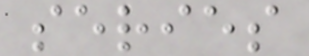series
